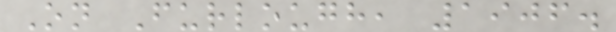On Furlough, 1906.
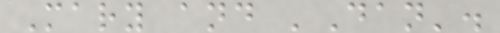Mary and 'Dan'.
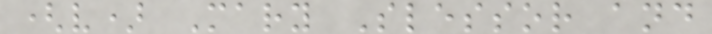(v) Mary Slessor and
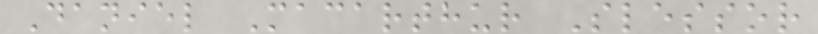Daniel Macarthur Slessor
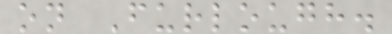on Furlough.
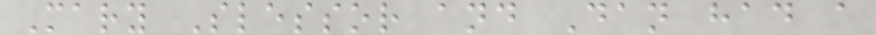Mary Slessor and Dan had a
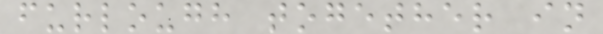furlough together in
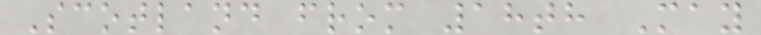Scotland from 18th May
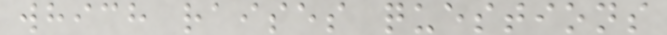which raises questions
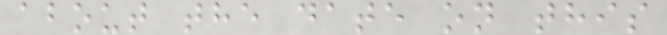about the date on this
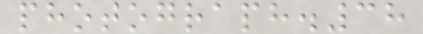photograph.38
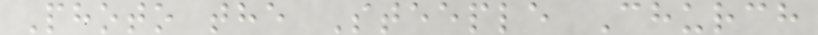Photo the Steeple Church
